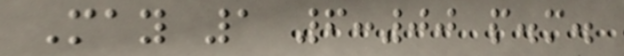May 1 6:00 p.m.
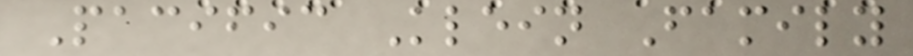Pacific Klein Family
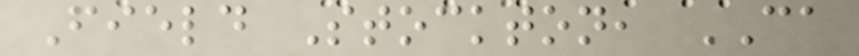Field Stockton, CA
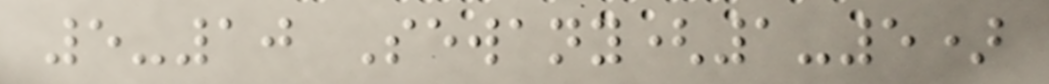5-10 Sewany(1-5)
